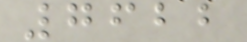7622
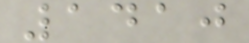1410
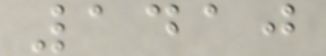1410
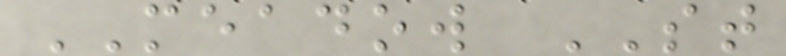MEADOW ST
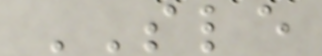SLE
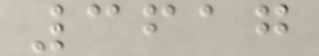3617
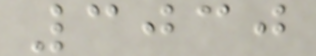3030
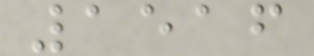1516
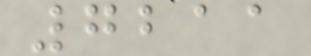7211
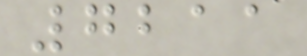7211
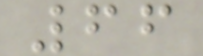66
